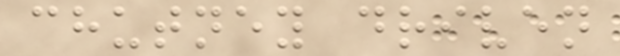chutney driven
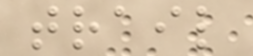trail
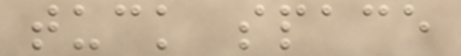tuck space
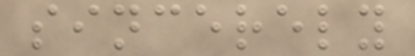sincerely
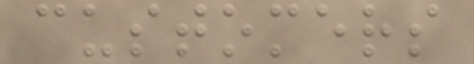customers
